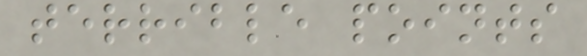terrible points
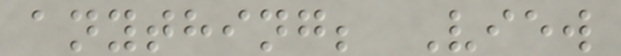anything; View
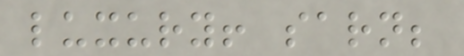luxury! sarn;
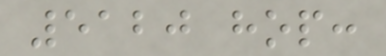5120 hop:
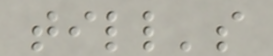till's
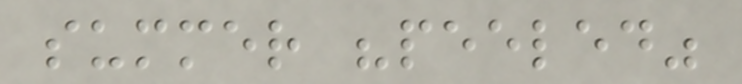summer "peeled"
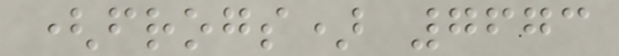(frogs) 7673
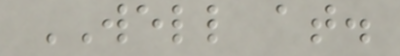WELL at.
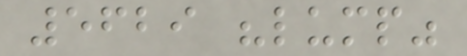5629 "lump"
